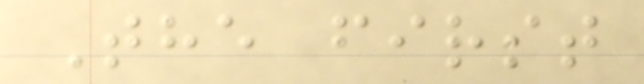The first
